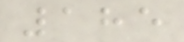185
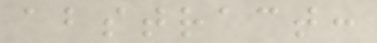abstract:
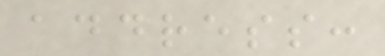address:
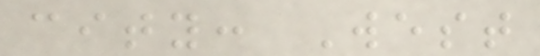city: West
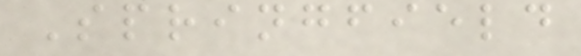Springfield
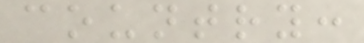country:
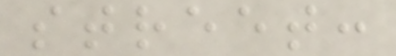street:
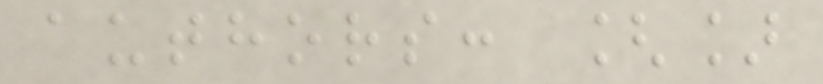authors: []
